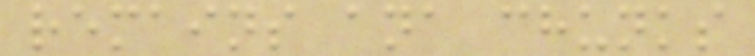remains ana chunks
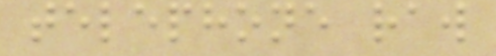telephone raw
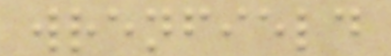wrenfield
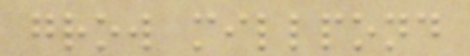grow millpond
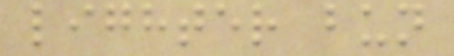lighter bun
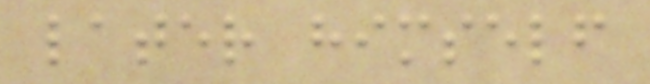later himself
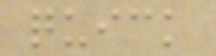quick
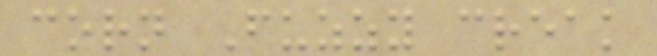corn Fuzzy creak
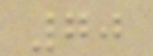70
